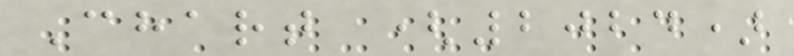Chart (2024)
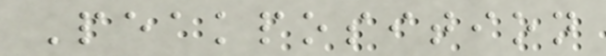Peakposition
